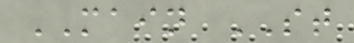MAIN ST
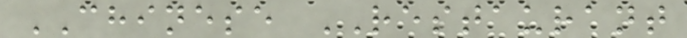CHINESE RESTAURANT
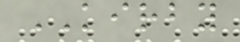KIRBY
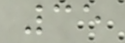35
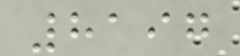8197
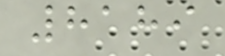8189
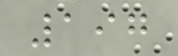197
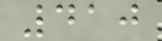410
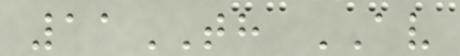11TH AV
